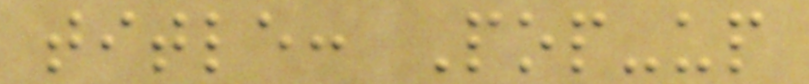title: Pop-up
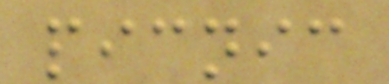picnic
